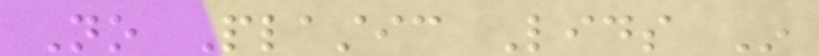No Plastic Lids In
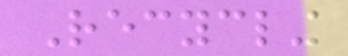Recycling
